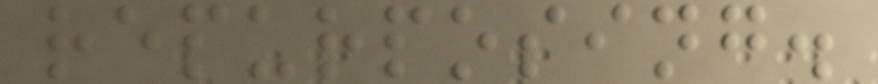repurposing.
